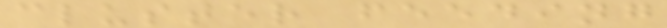cluster feeding
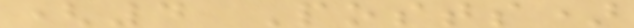(4 Posts)
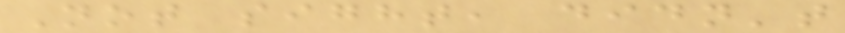Not sight, didn't
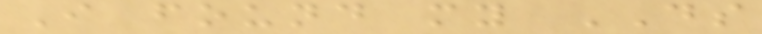I found my DS
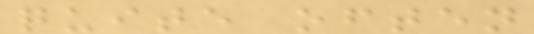quite often
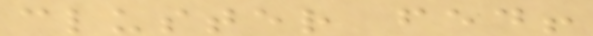cluster fed!
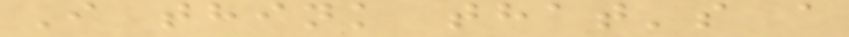I think that's a
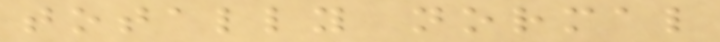totally normal
